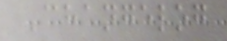Changelog
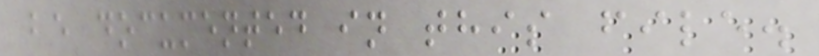be documented in this file.
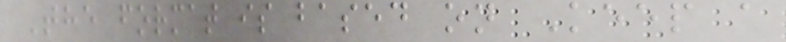The format is based on Keep a
